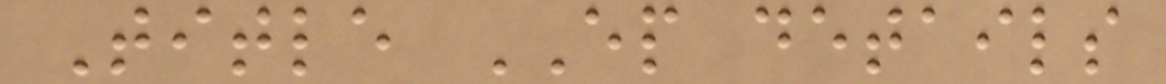Title EP details
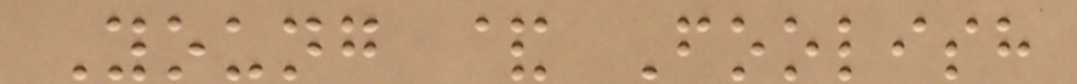Young & Foolish
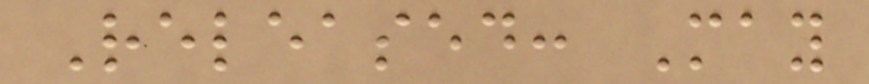Released: May
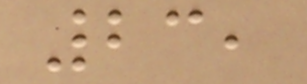23,
